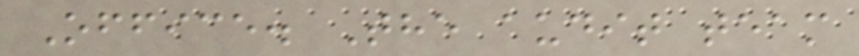Office. The audit team
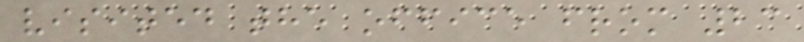visited the office from 23
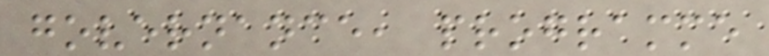governance, programme
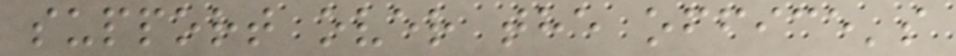support over the office's
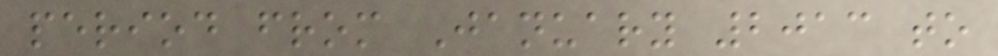period from January 2013 to
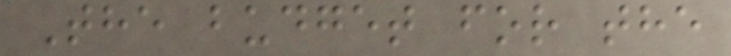The budget for the
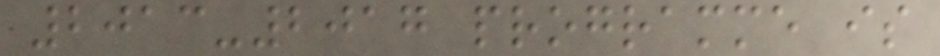2013-2017 programme is
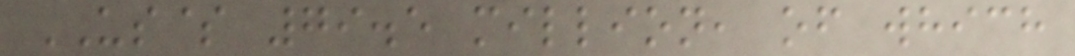US$ 79.5 million, of which
